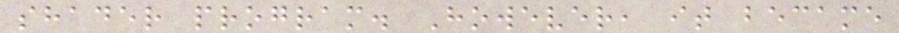shader program. However, it became
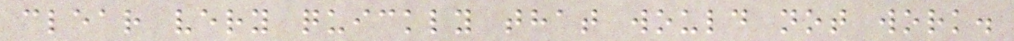clear very quickly that would not work.
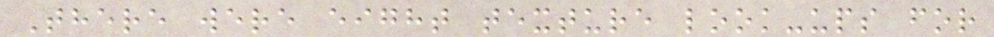There were eight texture look-ups for
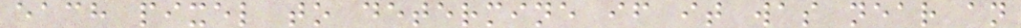each pixel to determine if it was near an
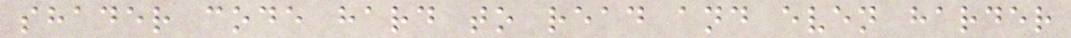shader code hard to read and even harder
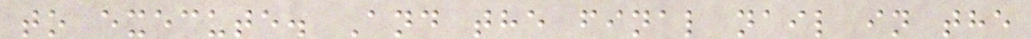to execute. And the final nail in the
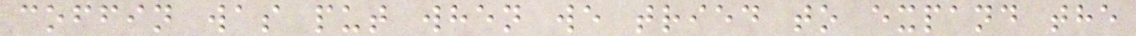coffin was put when we tried to expand the
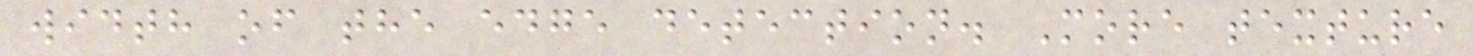width of the edge detection. More texture
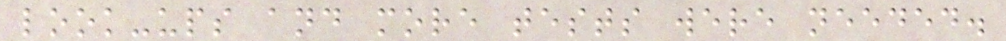look-ups and more tests were needed.
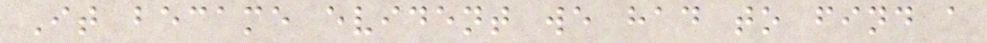It became evident we had to find a
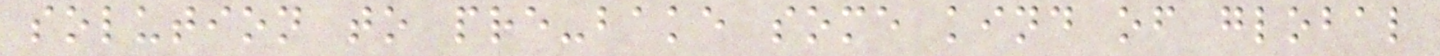solution to pre-bake some kind of global
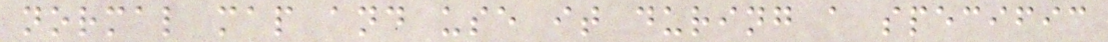normal map and use it during a specific
